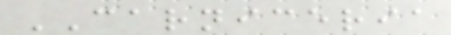CARNICERIA
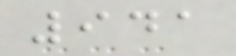941
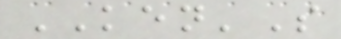KEN'S
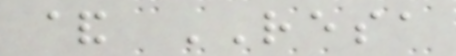& RESA
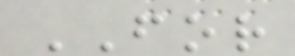FOR
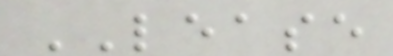LEASE
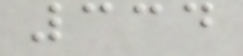334
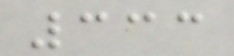333
